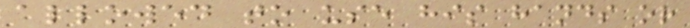allowed to use his hands or
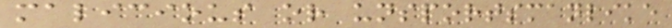malicious or unsportsmanlike
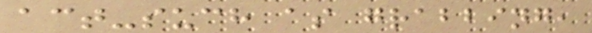act-such as grabbing,
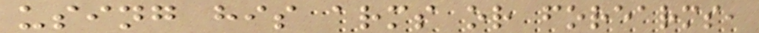using his arms or forearms,
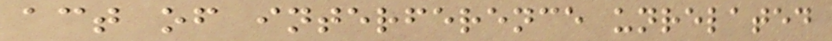act of interference unrelated
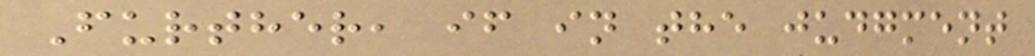Further, if in the judgment
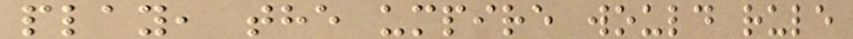play, the umpire would rule
